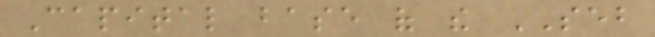Capital base of the SEB
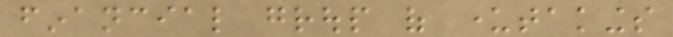financial group of undertakings
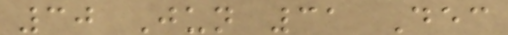30 Jun 31 Dec
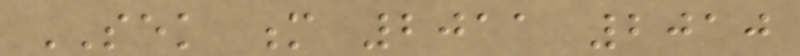SEK m 2011 2010
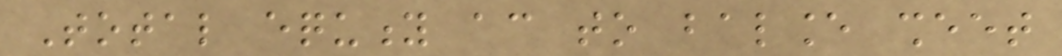Total equity according to balance sheet
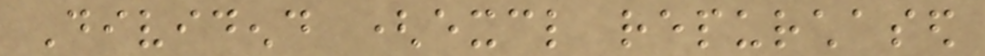Dividend (excl repurchased
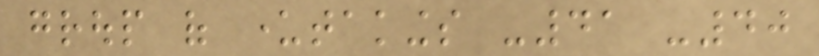group of undertakings -41 -40
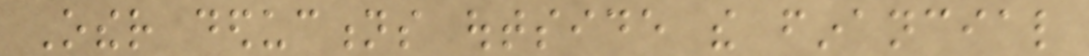Other deductions outside the financial
